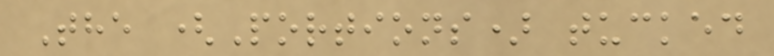The (Portions) tucked
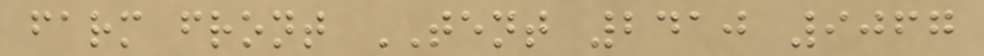farm front TENT 2410 9067
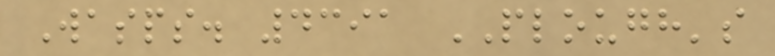Wasps. 4391 PLOUGH's
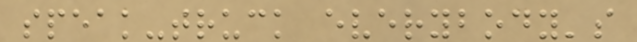speak-truck everybody's
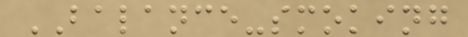BALANCE-smoking
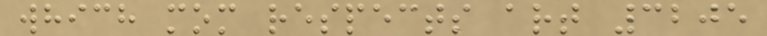which mom respects art 3205
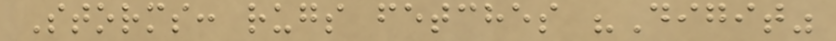Storms: rugs fetches "Digit"
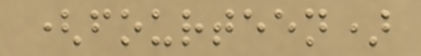(fourteen)
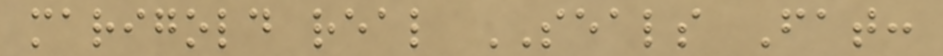marigold real SEALS Fat:
